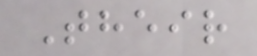Their
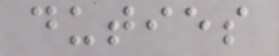duties
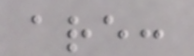are:
